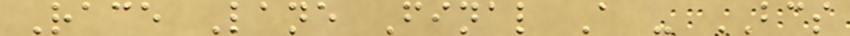Race Lane Final A - BCS
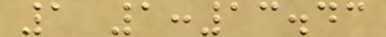1 1:13.43
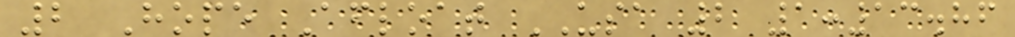2 Hope Afloat USA 2 1:13.86
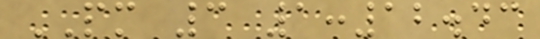PM 3 1:12.43
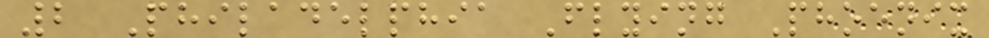2 Philadelphia Flying Phoenix
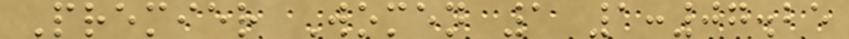Premier Women 1 1:07.25
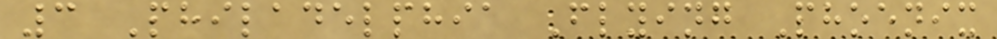3 Philadelphia Flying Phoenix
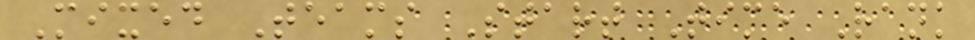Mixed Teams Start Time Rank
